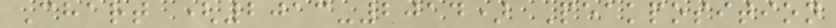Chart (2013-2014) Peakposition
